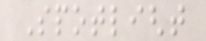Spotlight
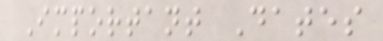Important Dates
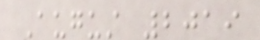August 2019
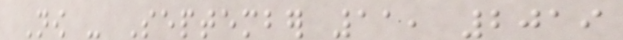Now - September 11, 2019
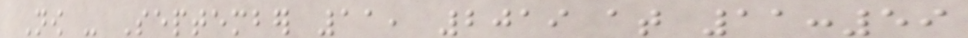Now - September 11, 2019 at 11:59
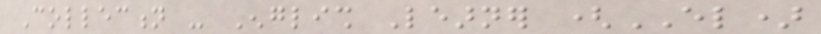Collection - English Learner (EL)
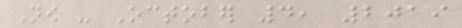Now - October 4, 2019
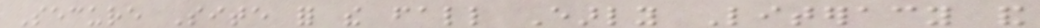Secure Site for the fall Early Literacy and
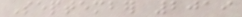September 2019
